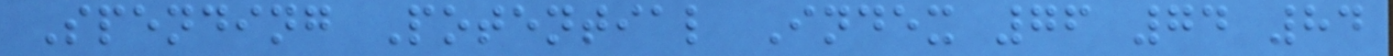Spending Potential Index 76 74 84
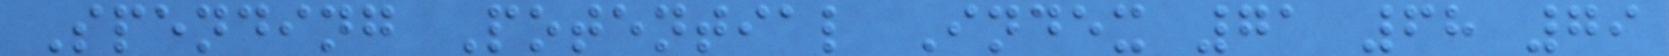Spending Potential Index 71 68 79
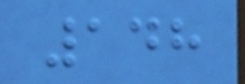148
